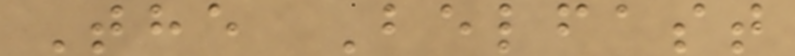The Belfast
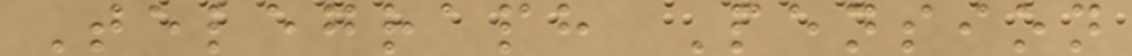Telegraph Pension
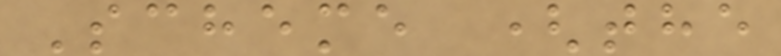Scheme (the
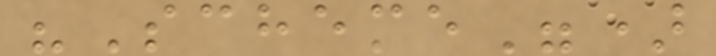"Scheme")
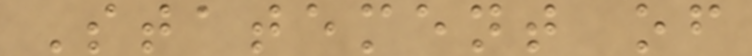Statement of
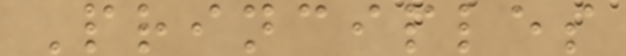Principles
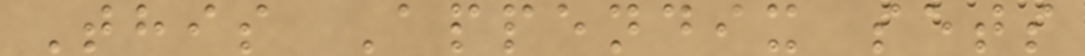This Appendix sets
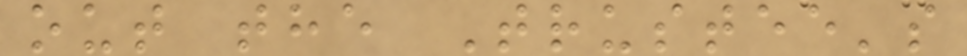out the Trustee's
